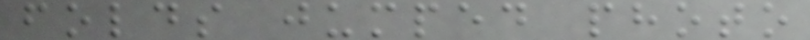folds jumped photo
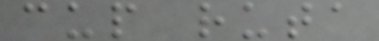cup ruta
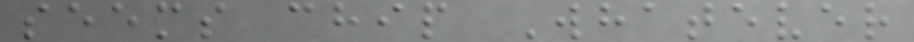seems chip Whatever
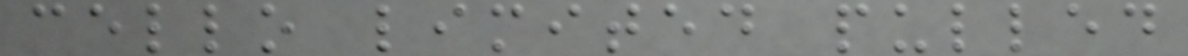cello limited pulled
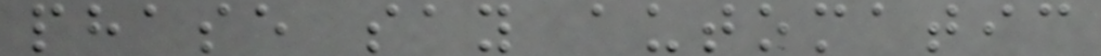phase say automatic
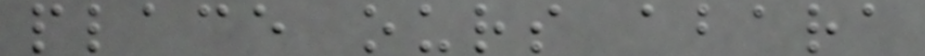place ours abara
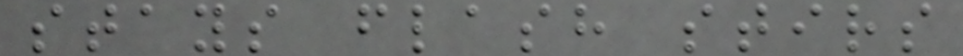stays flash stirs
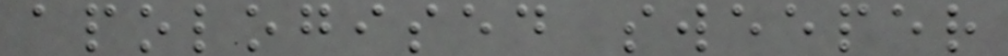apologised sweeper
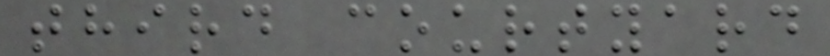third courtyard
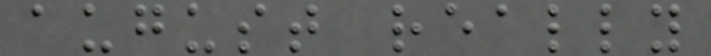august really
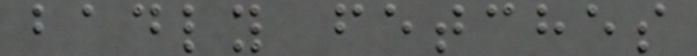badly fetches
